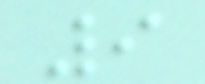9
